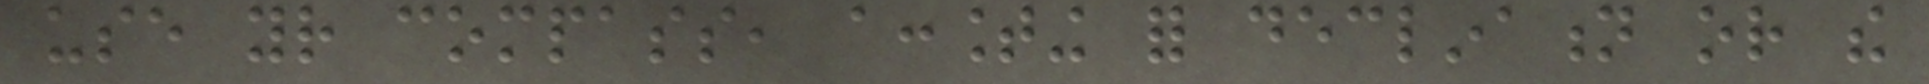use your compass, accounting for declination or the
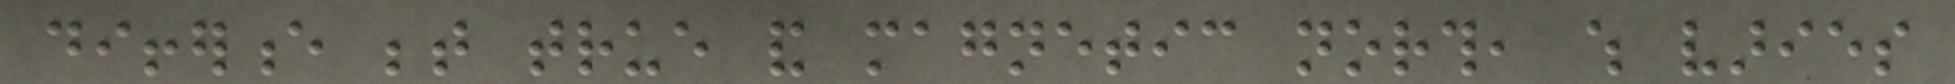difference between true and magnetic north, which varies
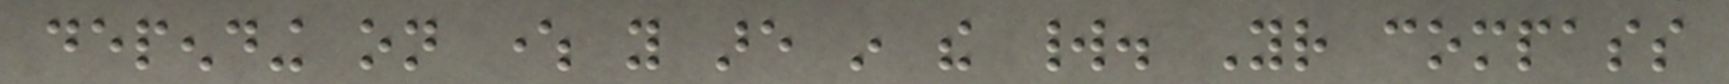depending on where you are in the world. Your compass
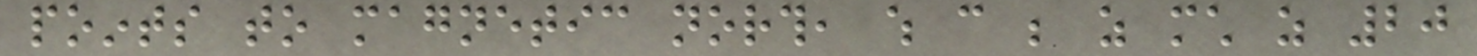points to magnetic north, which can be as much as 20
